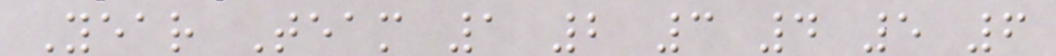Year Team 1 2 3 4 5 6
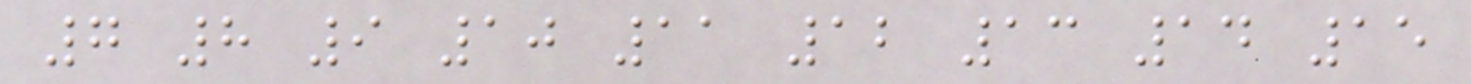7 8 9 10 11 12 13 14 15
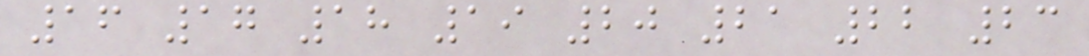16 17 18 19 20 21 22 23
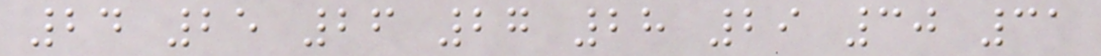24 25 26 27 28 29 30 31
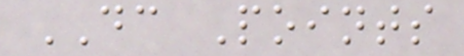DC Points
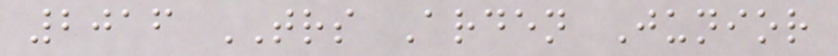2016 TRS Arden Junior
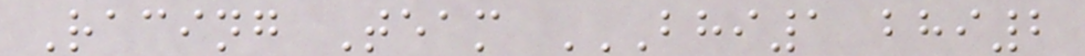Racing Team BHI1 BHI2
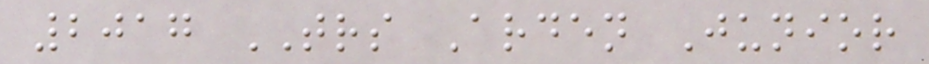2017 TRS Arden Junior
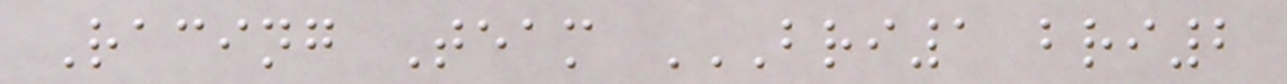Racing Team BRI1 BRI2
